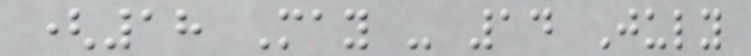(18 May - 14 July
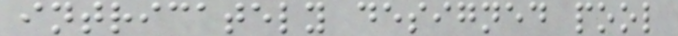intricately designed pool
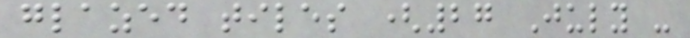glazed tiles (27 July -
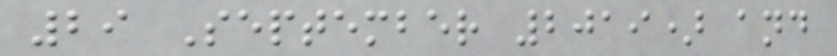29 September 2019) and
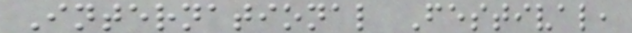International Festival,
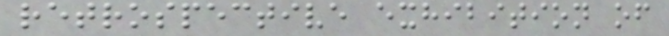retrospective exhibition of
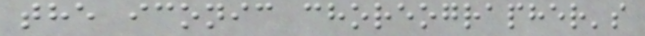the iconic choreographer's
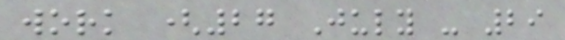work (27 July - 29
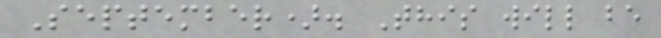September). This will be
